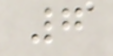7
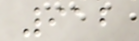912
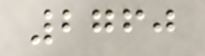2760
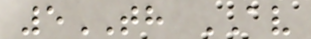5TH AV
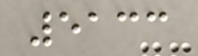5133
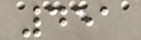451
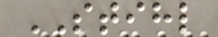STIHL
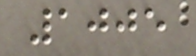1005
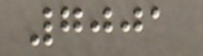7001
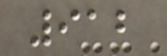912
